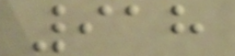918
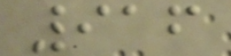916
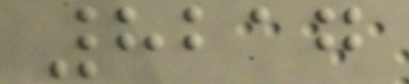8217
